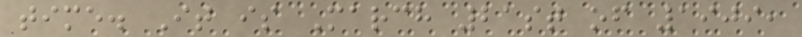time. It is March 21st of 1909,
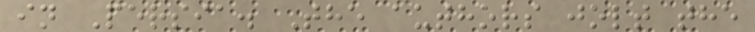in Persia. The authors jolt the
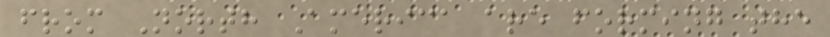from North America are forming the
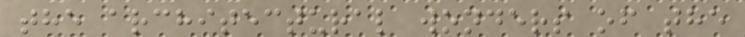the architectural wonders of the
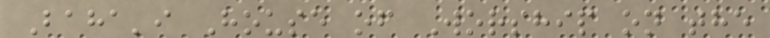Baha'i House of Worship on the
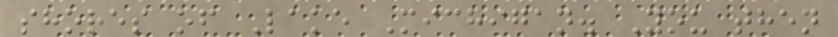shores of Lake Michigan. You then
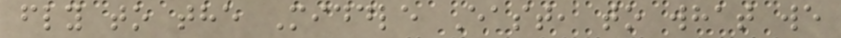fly to the Middle East, to what we
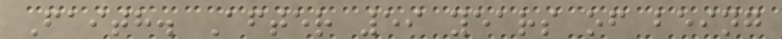Faith. After 59 years of being
